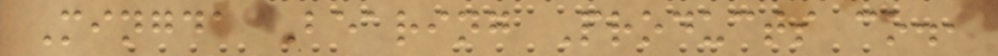Mingda Bearing Products co.,
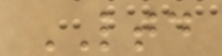LTD
